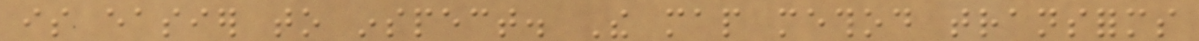is easier to inspect. The map method transforms
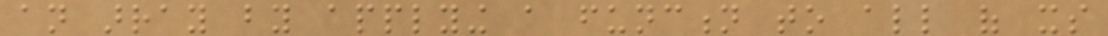an array by applying a function to all of its
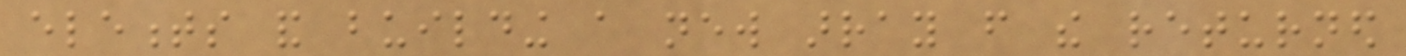elements and building a new array from the returned
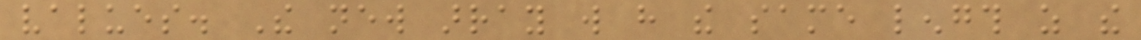values. The new array will have the same length as the
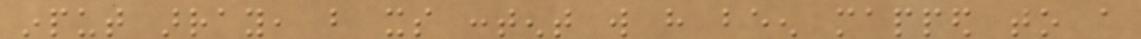input array, but its content will have been mapped to a
